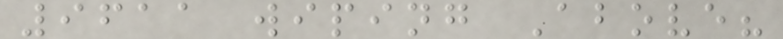9611 wiping Above?
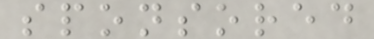sponsored
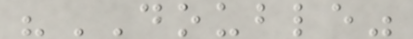"DOUBLE"
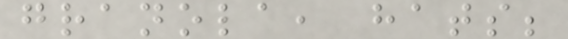granola, hats;
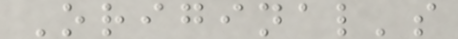Original's
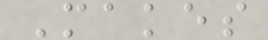Makes
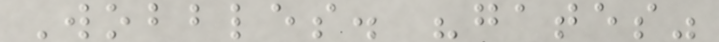Wobbles. "gates"
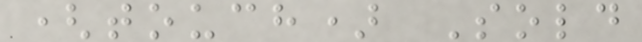(touch) Sold
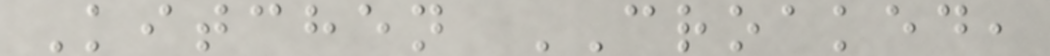Kitchen CROAKED,
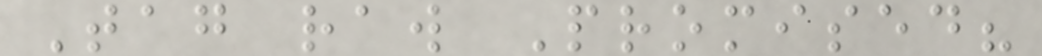Tag raw Promised?
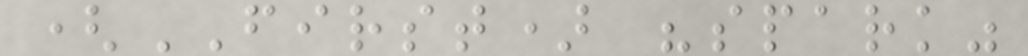(FIRST) "spark"
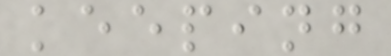keeping
